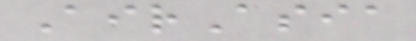AirAsia
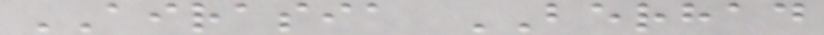AIRASIA BERHAD
